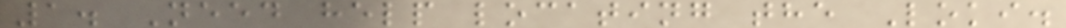1. Need help locating the Loki.
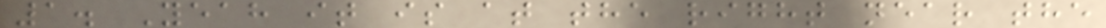1. Yeah it is at the right near the
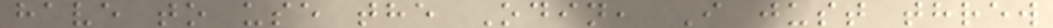have to use the Odin, I just threw
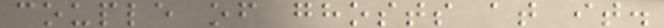couple of ghosts at it.
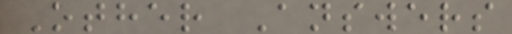Other Answers
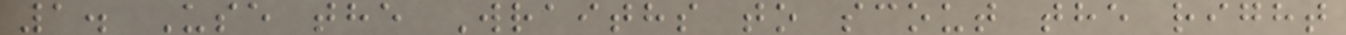1. Use the Wraiths to scout the right
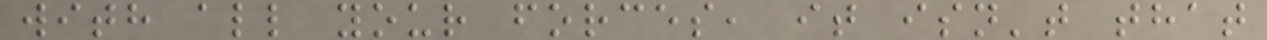with all your forces, it isn't that
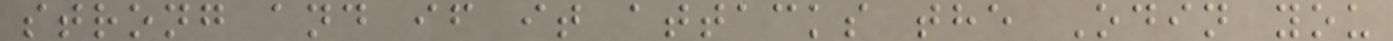strong and if it attacks the Odin you
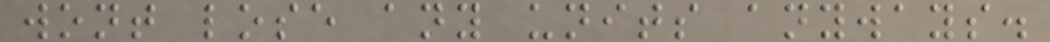wont lose any units anyways.
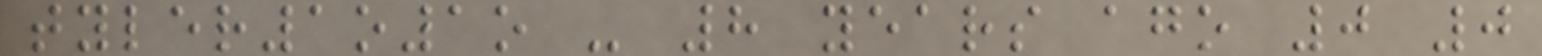tyler1o1o - 8 years ago 0 0
